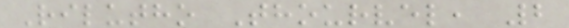Rilutho Thourvel, 2
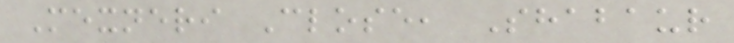Mexneri Close, Shabaur
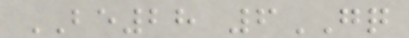BE28 6GQ
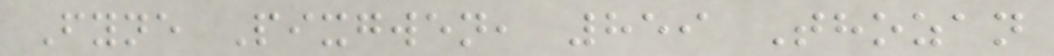Fyne Pixgwen, 859 Thozan
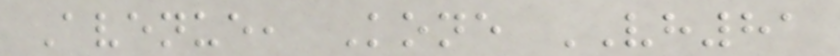Avenue, Kone VH81
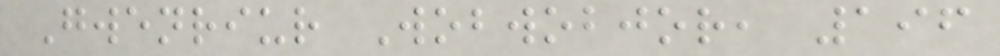Gwenriur Wobwobjor, 196
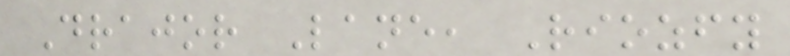Drajor Lane, Riozfy
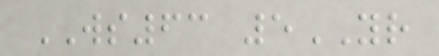WS63 5YR
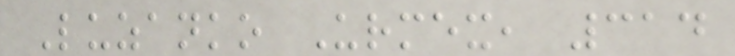Luzanko Urmex, 314
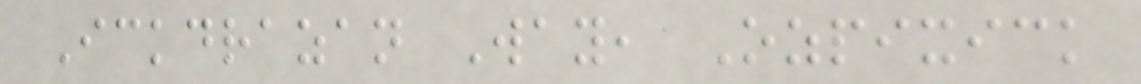Ickdrazan Way, Ozpixick
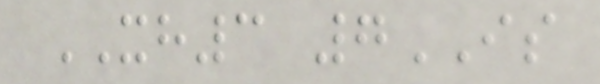XH3 7IS
